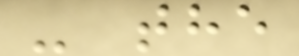- the
